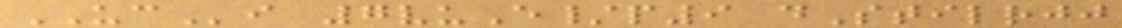UCi 7vuE/p9 dStilrjj
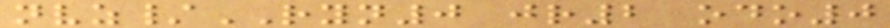nvz/RYN0 jr2 odo0
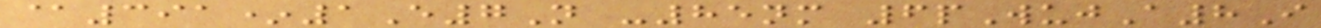@391*1E7N -85nm 6pWujA8I
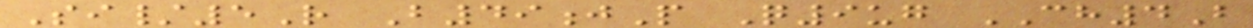Si/5R B49jP Q9ug CH4B
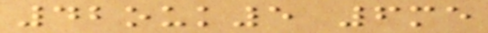42ouk5 6me
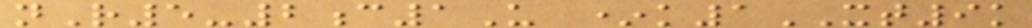nR5-2c1U *k1XT9k
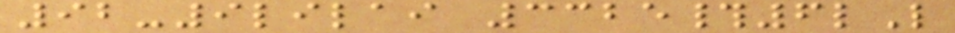92-9lilai 3325#6lL
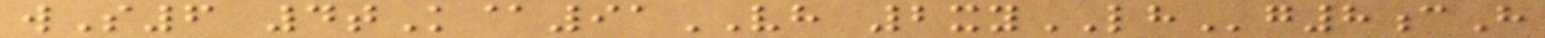wS6 4tK@91VH 2xyLHg8cH
